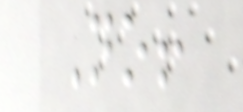No!
